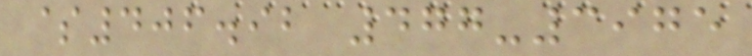$406.92 477-3975
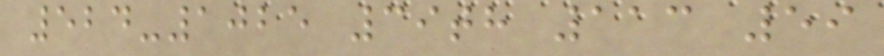524-1025 39th 113 59
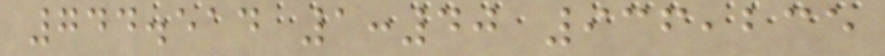744.514 1:40 936,235
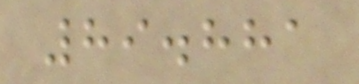89.881
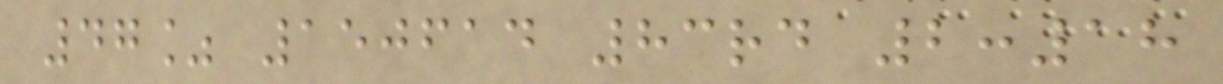47% 150614 83rd 2:18
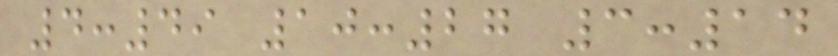4:49 10:27 3:14
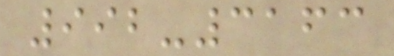992-3163
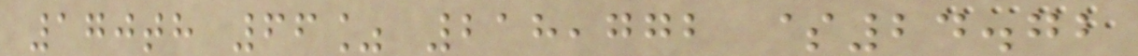170th 66% 218,772 $24.72
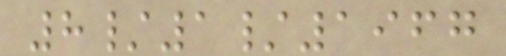8/1/1967
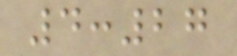4:27
